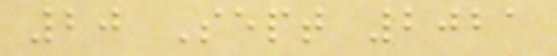20 Sept 2021
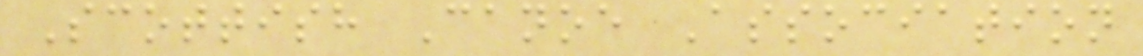Scottish Canoe Association
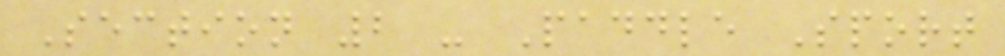Section 2 - Paddle Sport
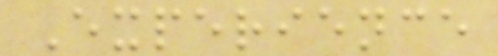Experience
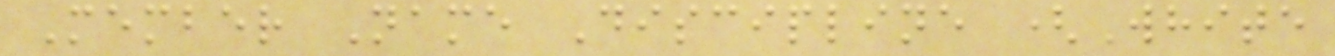Member Name Discipline (White
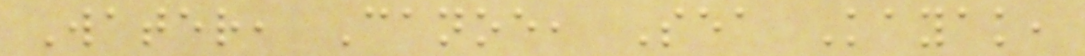Water, Canoe, Sea Kayak,
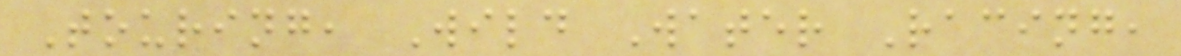Touring, Wild Water Racing,
